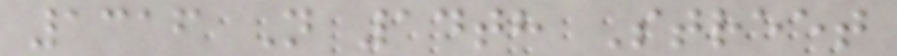1316 N 14th Street
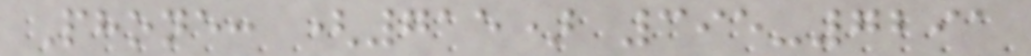Phone: (715) 395-7291
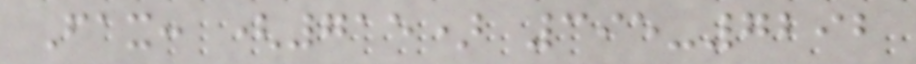Fax: (715) 395-7292
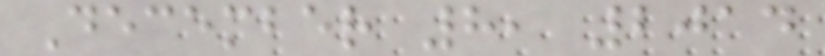December 8, 2014
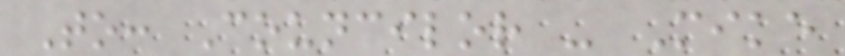To: Councilor - Mike
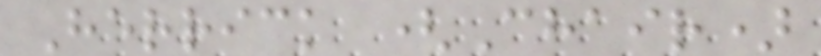Herrick (Chair)
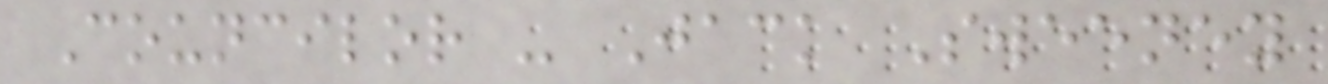Councilor - Jack Sweeney
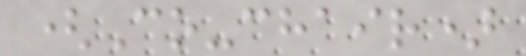(Co-chair)
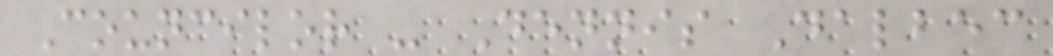Councilor - Dennis Dalbec
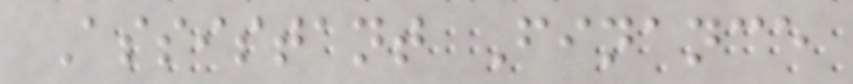Assistant Finance
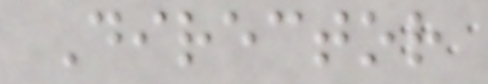Director
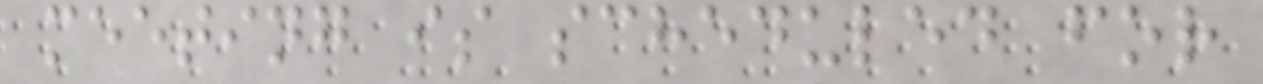meeting is scheduled for
